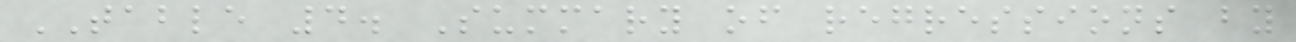TABLE 4. Summary of regressions by
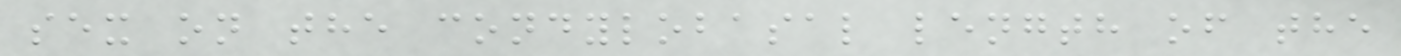sex on the condylobasal length of the
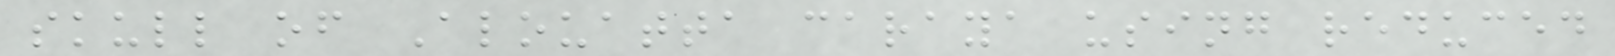skull of Alouatta caraya using reduced
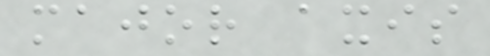major axis
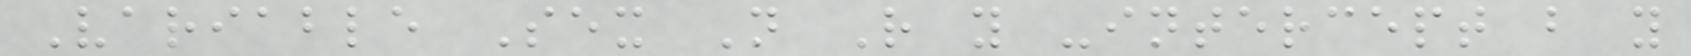Variable Sex N R y -intercept b y
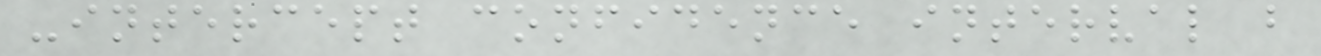-intercept confidence interval b
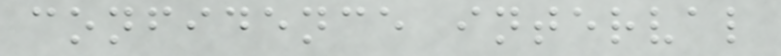confidence interval
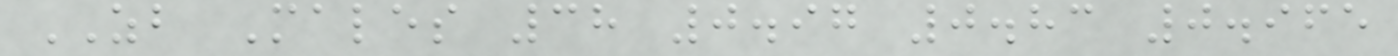ZB Males 38 0.97 0.83 0.965
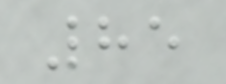85
